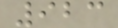923
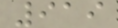919
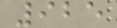925
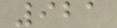921
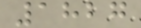1827
